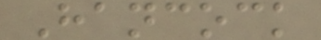Hancock
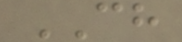CH
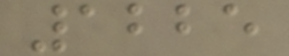1225
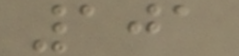101
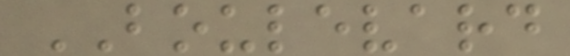BOULEVARD
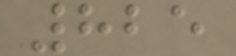825
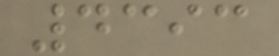4393
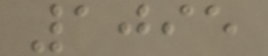1095
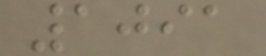1091
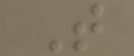T
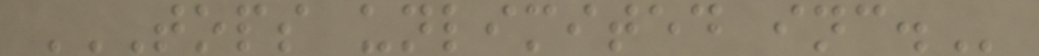TOPS UNLIMITED INC.
